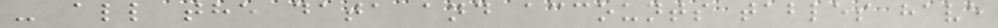- all the data and accounts tables have
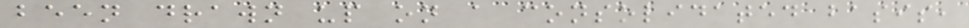been drawn up on a consolidated basis,
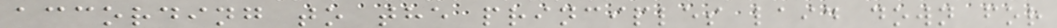according to the principles laid down for
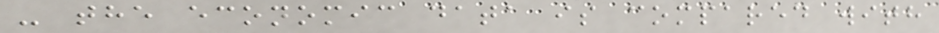- the economic data is compared with
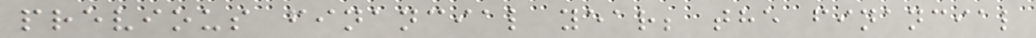previous financial year; the financial
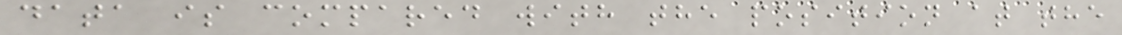data is compared with the position at the
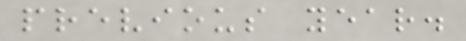previous year.
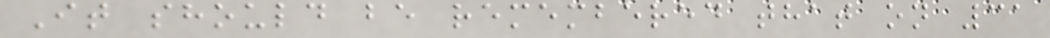It should be remembered that on 31
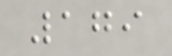179
